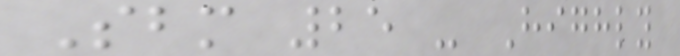Sbm 25 - Highly
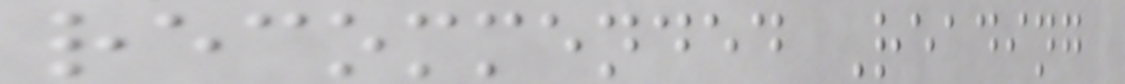recommended Reading
